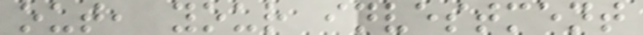out, your investment
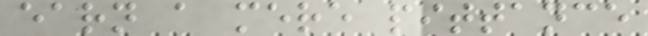earn a mere pittance
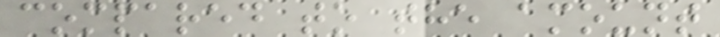compared to the amount
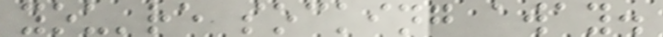you're socking away.
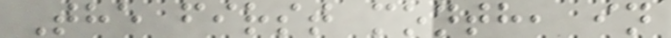The first month, in
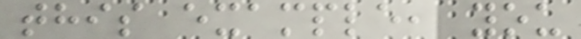this example, you
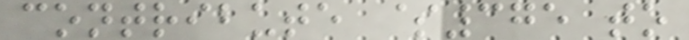contribute $375 to
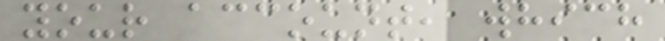your account, which
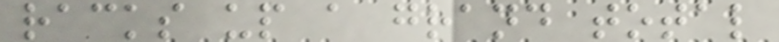racks up a grand total
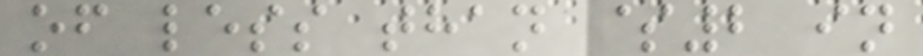of less than $2 in
